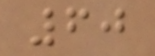60
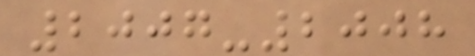2007-2008
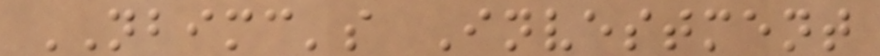NBIMC's Investment
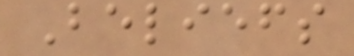Beliefs
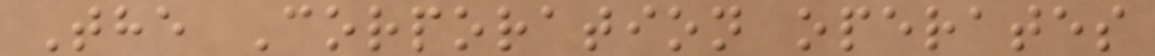The Corporation operates
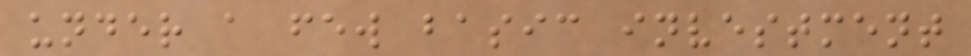under a few basic investment
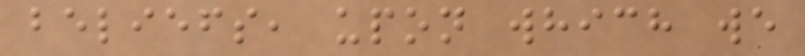beliefs, upon which we
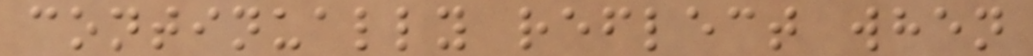continually reflect when
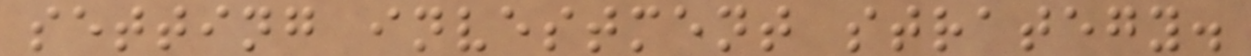setting investment strategy.
